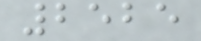2525
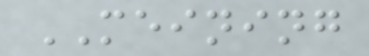MEINING
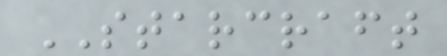STARCRAFT
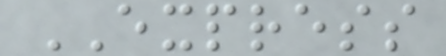EXPRESS
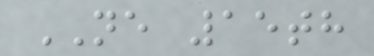NE 15th
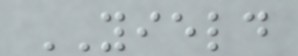YIELD
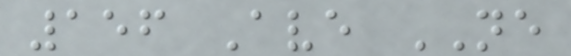156 Ave NE
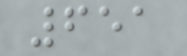651
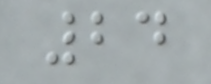24
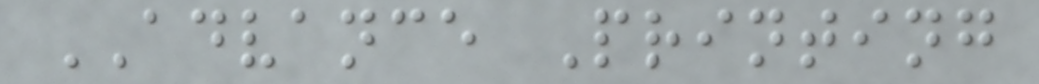ADVANCE Printing
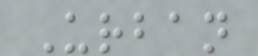Urban
